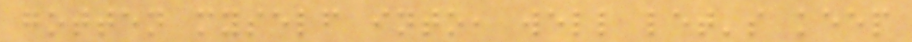gotten myself into, well let's keep
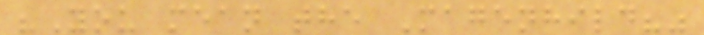"You mean the Magenhild?"
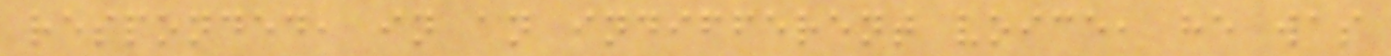responded, in an indifferent voice, he was
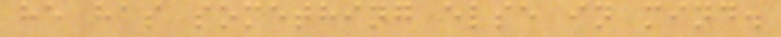he has something else in mind.
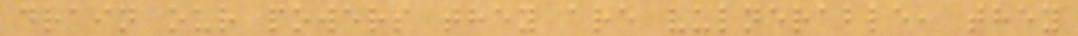drain our powers they are vulnerable, they
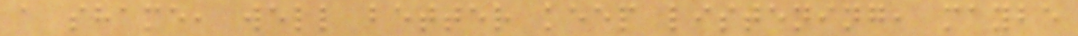a shame, well better keep listening, maybe
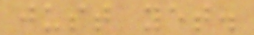just yet.
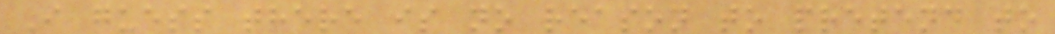I guess there is no reason to pretend to
